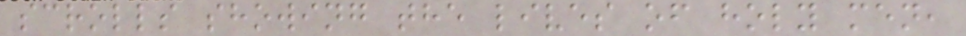scrolls showing the lives of holy men,
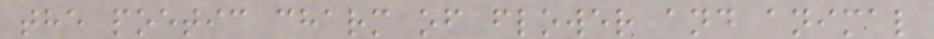the poetic charm of flower and animal
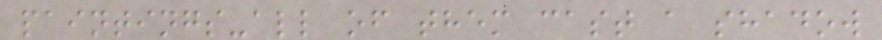paintings-all of them cast a shadow
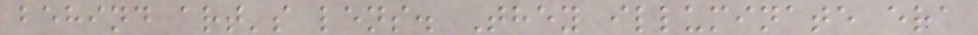behind art's lens. They illuminate era
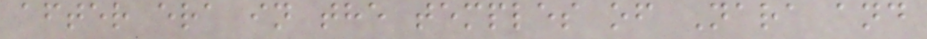after era in the temples of Nara and
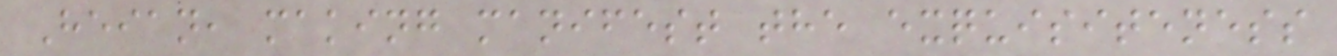Heian, making manifest the exquisiteness
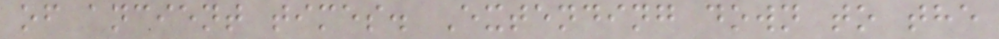of ancient times. Extending down to the
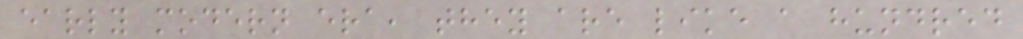early modern era, they are like a hundred
